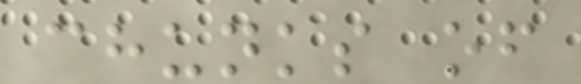chunks of
